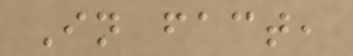In fact,
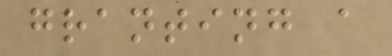granting a
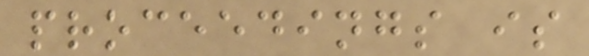proceedings is
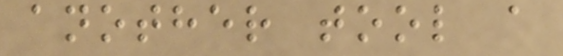another tool a
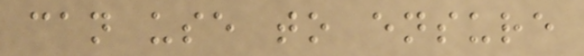can use to ensure
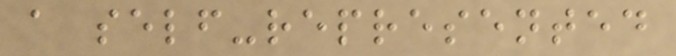a self-represented
